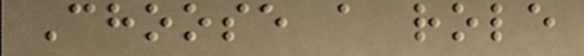Choose a role
